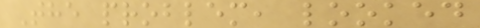The problem, looked
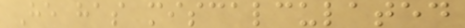He has miscalculated
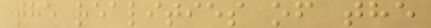the realities of the
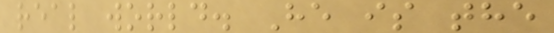real world. He is the
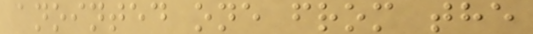anointed one from the
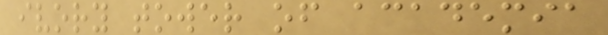ivory tower of academia
